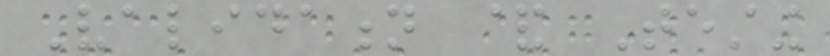Validation & Testing
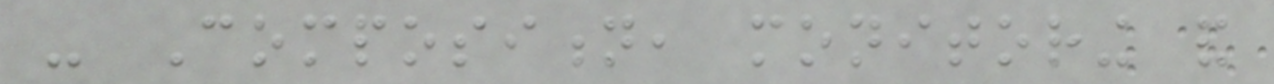- Composition, monitoring and
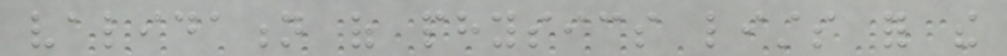validation of physics lists for the
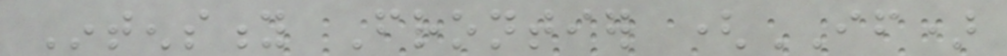Intensity Frontier (IF)
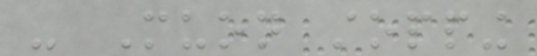- Muon stopping
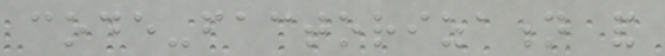code-factorization and
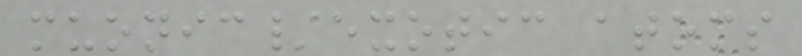muonic/exotic atoms
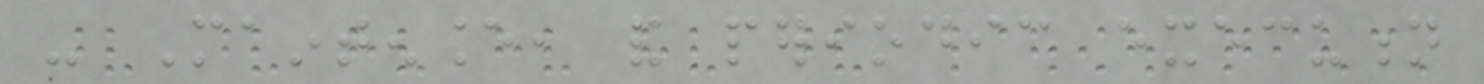- Maintenance, and periodic execution
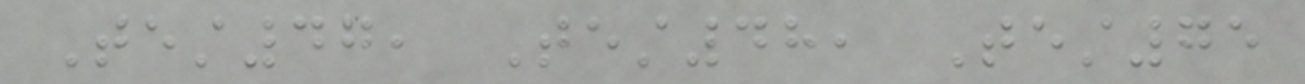Test47, Test48, Test75
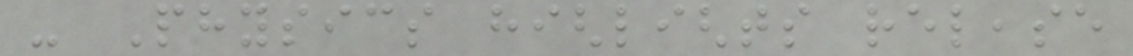- Physics highlights release
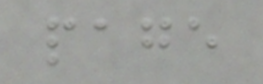page
